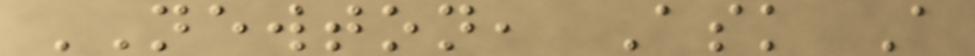NEWTON, Ask A
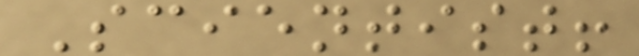Scientist!
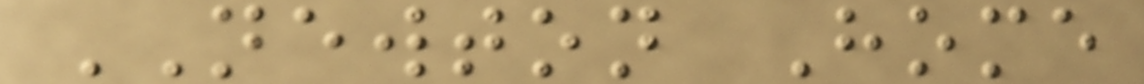NEWTON Home
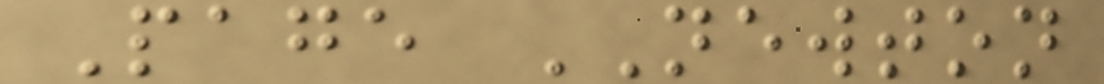Page NEWTON
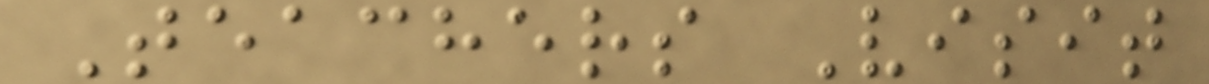Teachers Visit
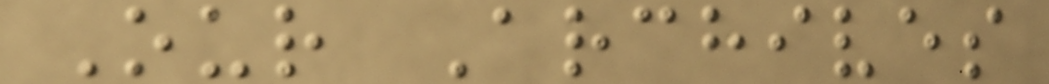Our Archives
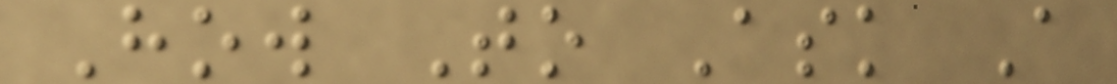How To Ask A
